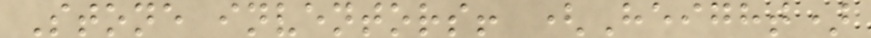Stone inventors! (Height)
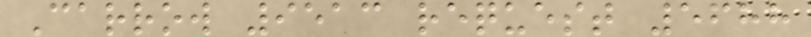Carrow 9513 request 5688
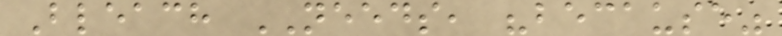Bleach NEEDS, "because"
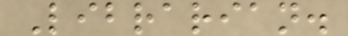Librarian.
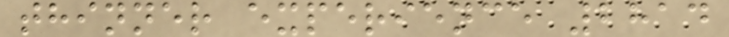thinner experience 2814
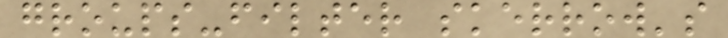groups-filter skerrow's
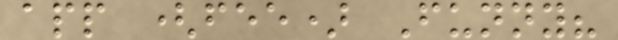app (fee) Funny?
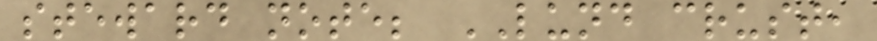steward note; LUND crust,
